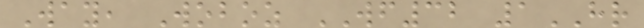Way, Woboz WF32 1HR
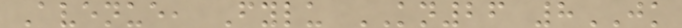Avenue, Fylu KN26 8JK
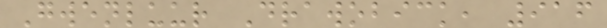Gwenluur Drawobick, 916
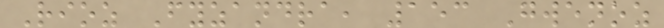Rioz Fyzandra, 153 Gwenoz
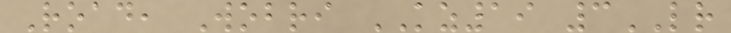Road, Wobri KZ19 3LR
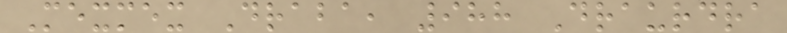Mexmex Draba, 988 Draurdra
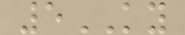5KY
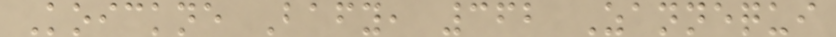Koickne Bafy, 362 Zannequi
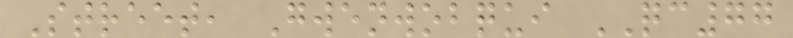Street, Gwenwobqui QC77
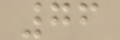76
